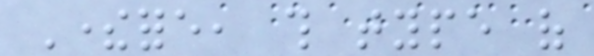Therefore, this type of
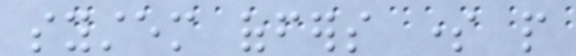system offers some people
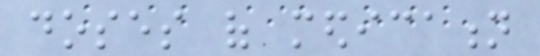doses of medication
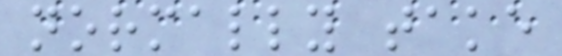normally take
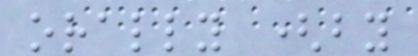orally (by
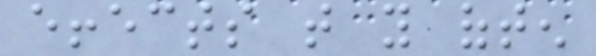effects that you often
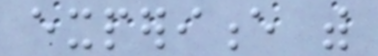experience with
